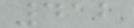412
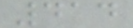414
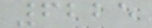6225
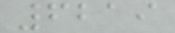6219
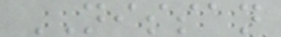NISSAN
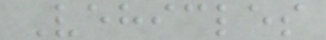Vehicles
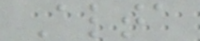Alta
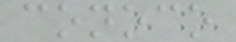conoco
